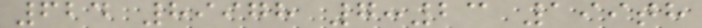624 89978 7:23 199th
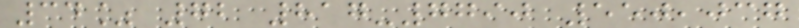34% 72 817-7790 550,037
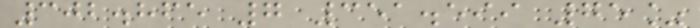302.865 7 351.599 75%
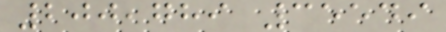200,789 35549
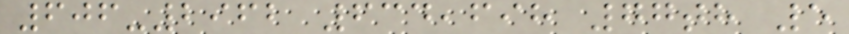606-2962 634,698 77th 5
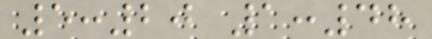5:20 1:48
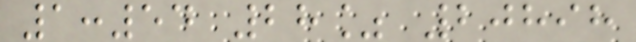1:54 28% 20898
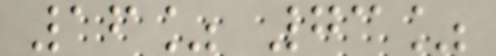16% 73%
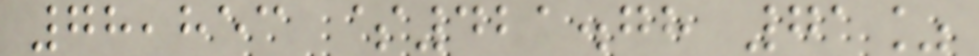78,853 $421.78 71%
